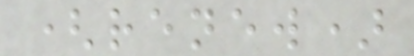(renew)
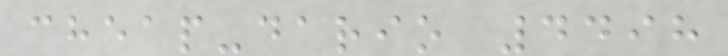cheap-dario 4498
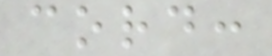cord:
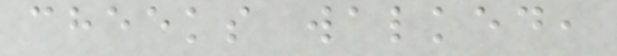cheeks walked,
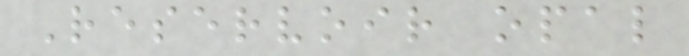Reservoir opal
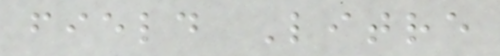field Litre
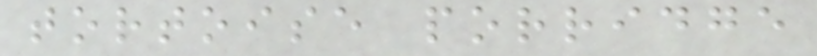tortoise porridge
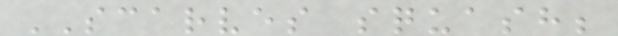SCARVES squash;
